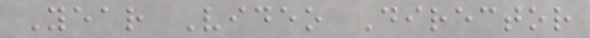Year Video Director
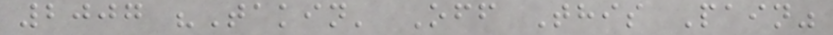2007 "Takin' Off This Pain"
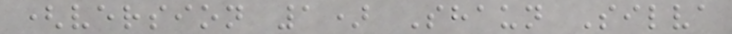(version 1) Shaun Silva
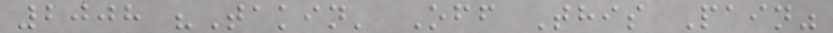2008 "Takin' Off This Pain"
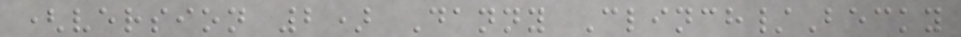(version 2) Danny Clinch/Becky
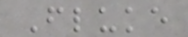Fluke
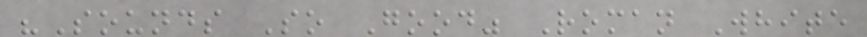"Sounds So Good" Roman White
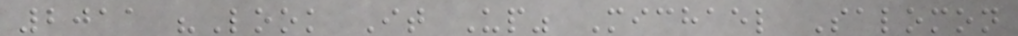2011 "Look It Up" Michael Salomon
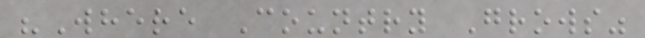"Where Country Grows"
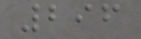296
